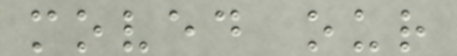moved our
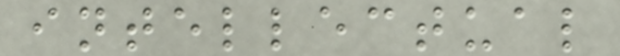intellectual
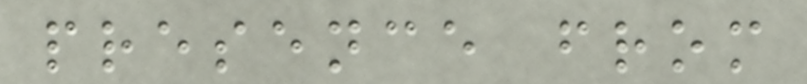presence from
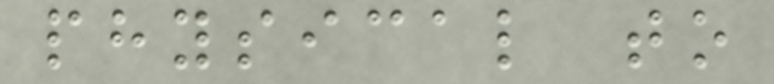physical to
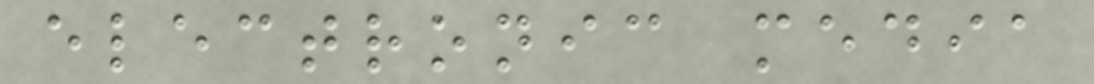electronic media
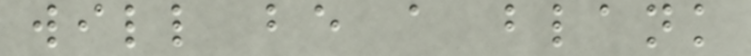will be a blank
